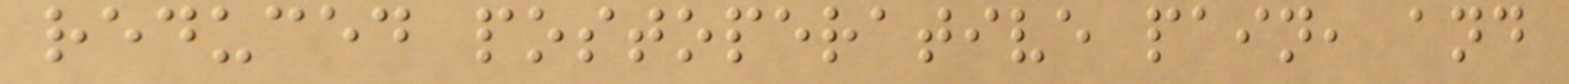reduced postoperative pain, and
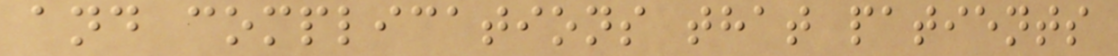and complications that patients
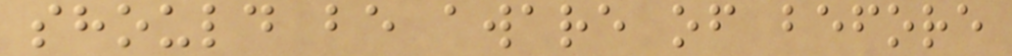should be aware of before
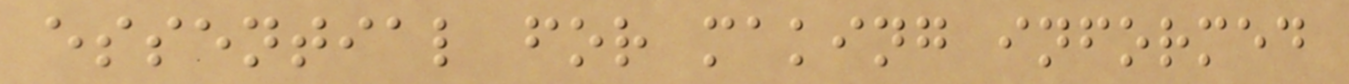essential for making informed
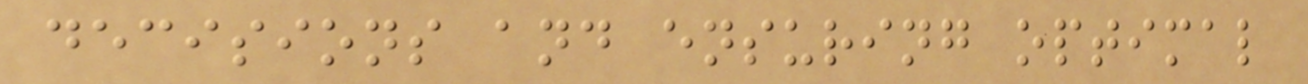decisions and ensuring optimal
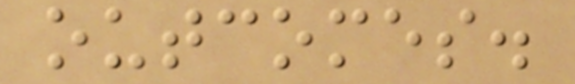outcomes.
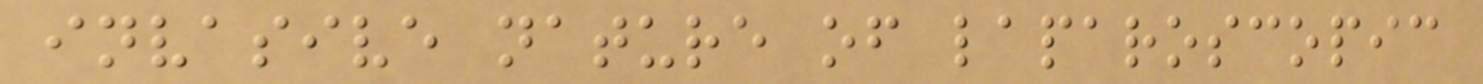invasive nature of laparoscopic
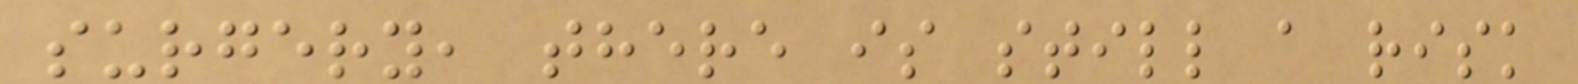surgery, there is still a risk
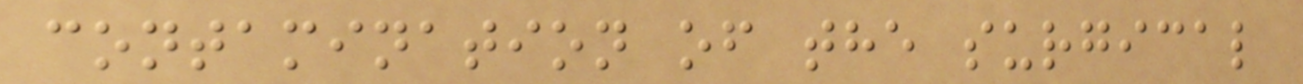contamination of the surgical
